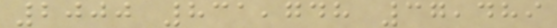2000 831,748 37,489
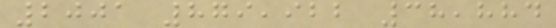2001 879,922 38,884
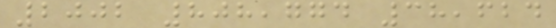2002 808,774 38,624
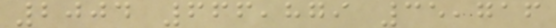2004 666,879 35,716
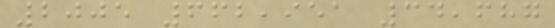2005 662,951 34,687
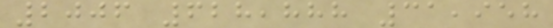2006 628,888 31,958
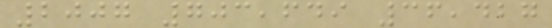2007 703,649 36,427
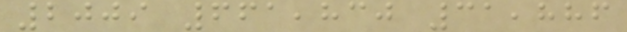2009 661,830 31,886
